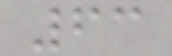63
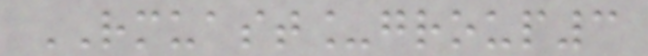RMUAST_group3
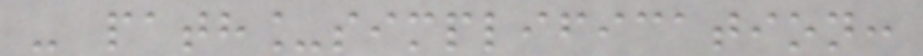- path_simplification:
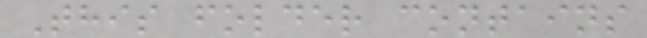This folder contains
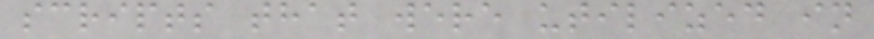scripts that were utilized in
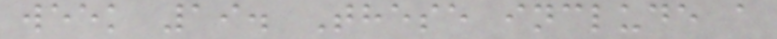week 19. These include a
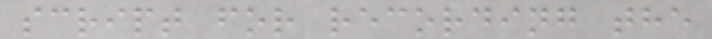script for recording the
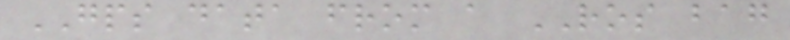GPS data from a ROS bag
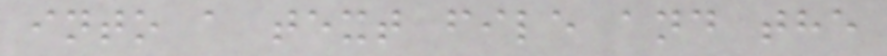into a text file and the
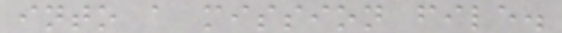into a mission file.
